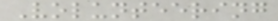Volunteering
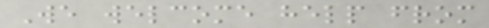We welcome help from
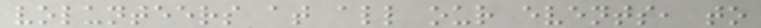volunteers at all our events, to
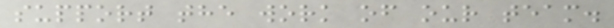support the work of our team.
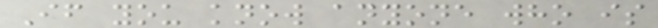If you know anyone who is
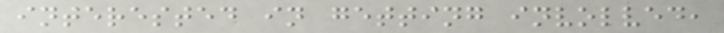interested in getting involved,
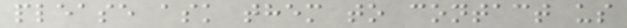please ask them to contact us
